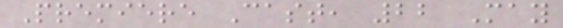Premiere Cast, 22 May
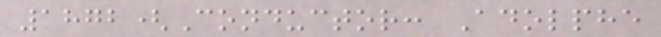1872(Conductor: Adolphe
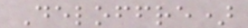Deloffre)
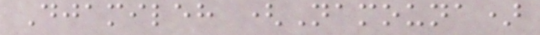Djamileh (Namouna)
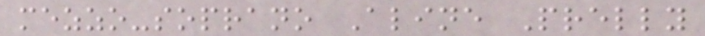mezzo-soprano Aline Prelly
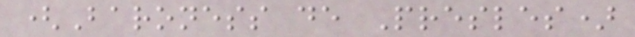(Baroness de Presles)
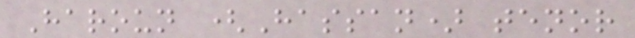Haroun (Hassan) tenor
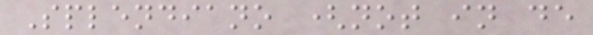Splendiano (not in de
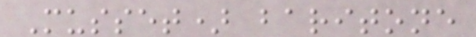Musset) baritone
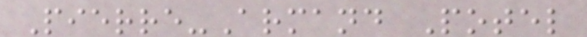Pierre-Armand Potel
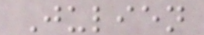Julien
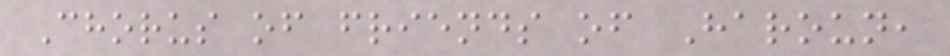Chorus of friends of Haroun,
